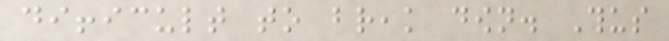difficult to break down. Thus
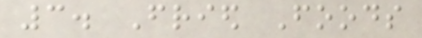3. Fried Foods
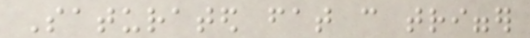Saturated fat can trigger
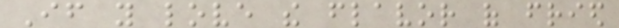If you love the flavor of fried
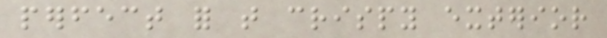perfect for that crispy exterior
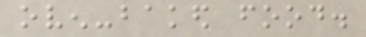oven-baked food.
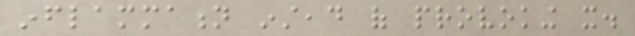inflammation instead of provoking it.
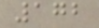172
